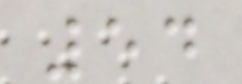54
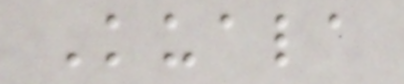Kuala
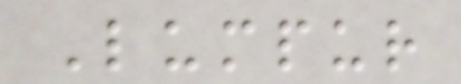Lumpur
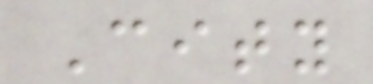City
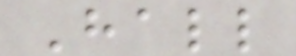Hall
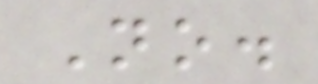No.
